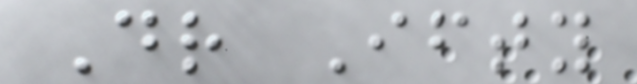Dr Ifty
